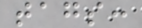tags:
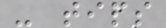- tips
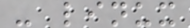- linux
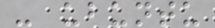- ubuntu
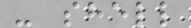- shell
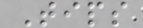Tips
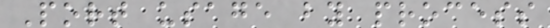Port usage by process
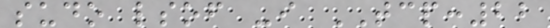sudo lsof -i TCP:22
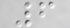6
